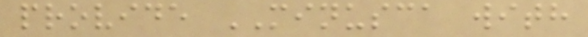provide MINUSCA with
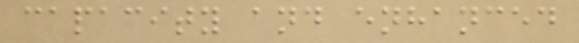capacity and enhanced
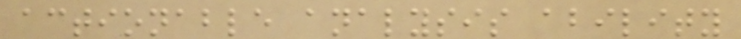actionable analysis ability
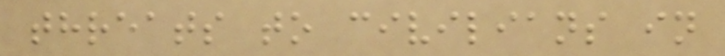threats to civilians in
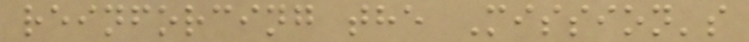reinforcing the Mission's
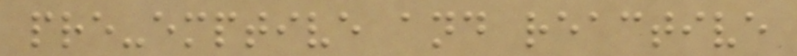pre-emptive and reactive
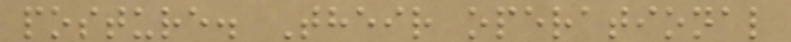posture. Their operational
